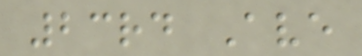23rd Ave
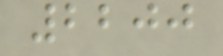2200
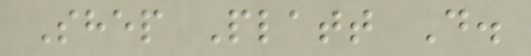Shep Platt D.
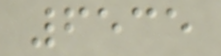6535
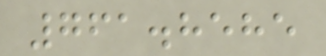761.8585
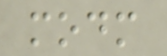modm
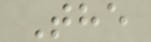The
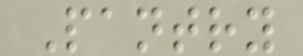Pantry
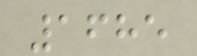1685
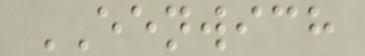EENWICH
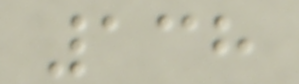138
